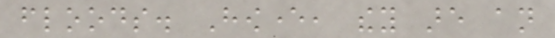floods. However, they are an
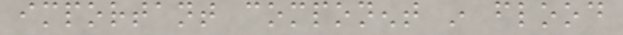important component in flood
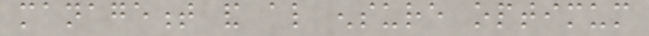management and also ensure optimum
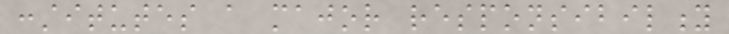constitutes a major responsibility
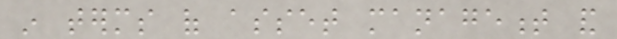in terms of asset management and
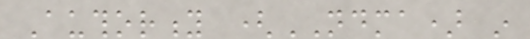Authority (NDMA) in
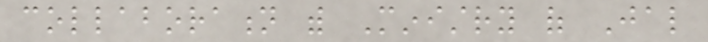collaboration with Ministry of Jal
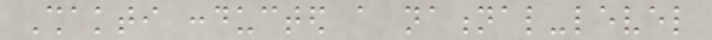Shakti conducted a national-level
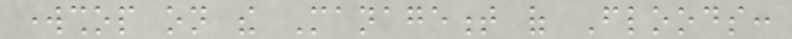workshop on the Management of Floods:
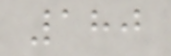180
